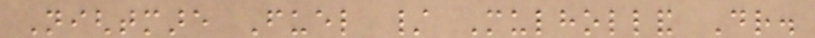Nightmare Fuel / Mulholland Dr.
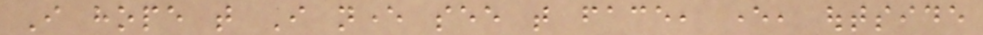I hope that I never see that face, ever, outside
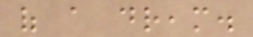of a dream.
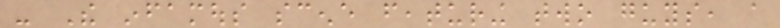- The infamous scene featuring two guys, a
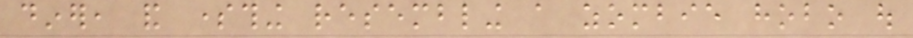diner, and something resembling a zombie hobo out
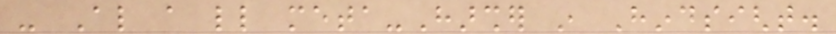- Also a little meta-Harsher in Hindsight.
